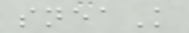sneaK
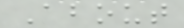About
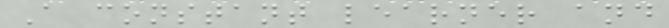A constant learner and
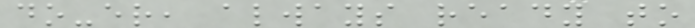do-er, always ready to
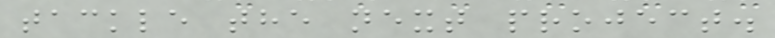tackle the next project.
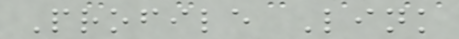Profile Link
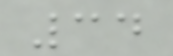34
